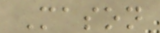Mason
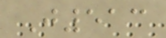J513
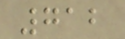712
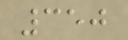350
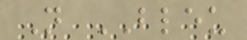N BLEU
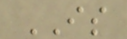IS
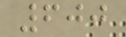600
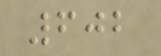602
